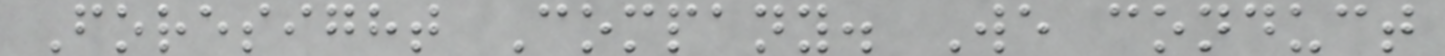Foresight Company. We conduct
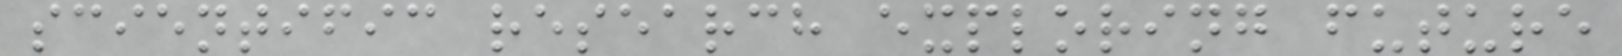scientific research exploring future
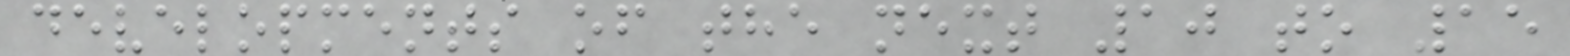developments of the next 10 to 15
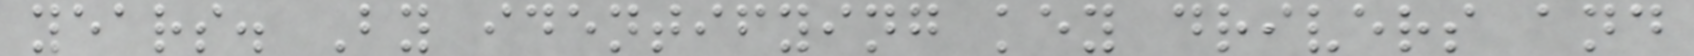years. By identifying key drivers and
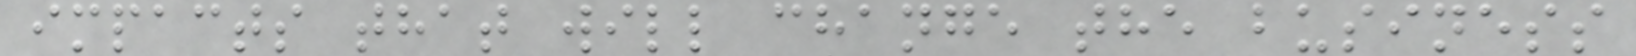impacts that will change the business
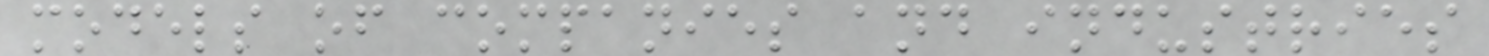models of companies and industries
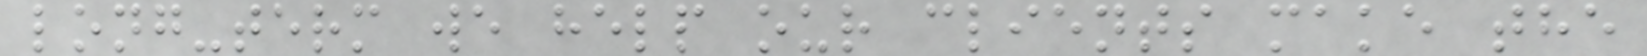long-term we help our clients make the
